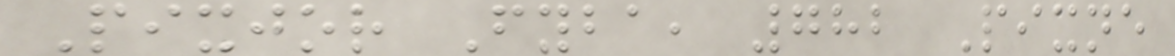Pixjor Fyba, 782 Pixne
